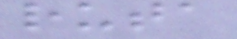ruta
